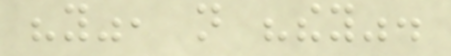"you", not "they".
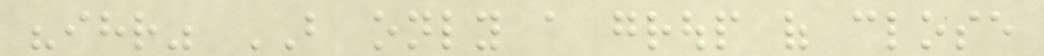"ihr" BUT only a group of close
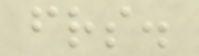friends.
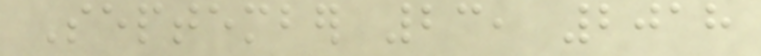September 23, 2018
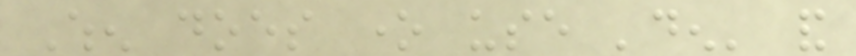When does one use 'den' and
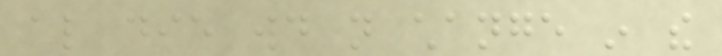also die would not change in the
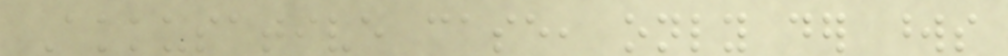Akkusative case, only der words
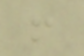!
